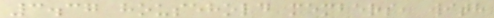3.37 household members, with
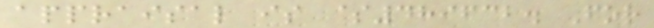appraisal is $489632. For
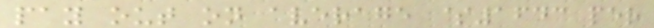pay out on average $1643 per
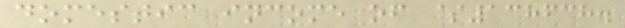domestic income of $138638.
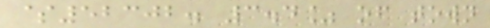$52302. 3.4% of town
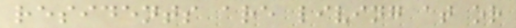residents are living at or
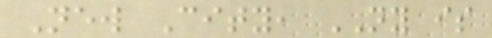New City, NY is
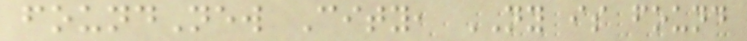foundNew City, NY is found
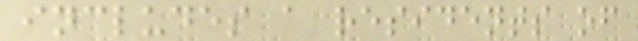includes a residents of
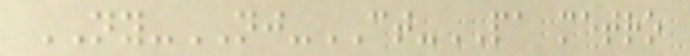NY-NJ-CT-PA metro
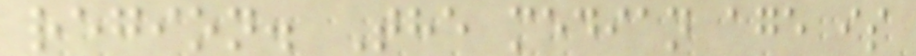region. The median age is
